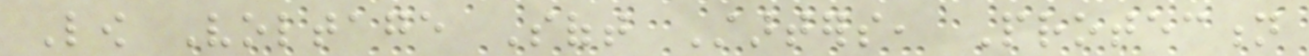Low Voltage Soft Starters, Protection
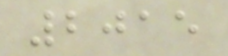2015
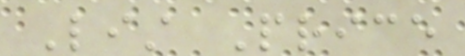List Price
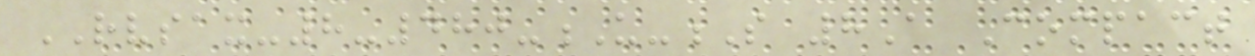RVSAX-8-480-U-S 8A Compact
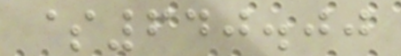$640.00
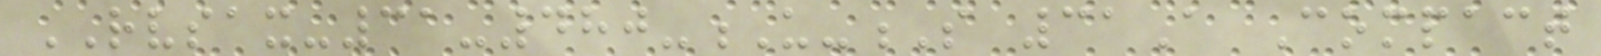RVSAX-31-480-U-S 31A Compact
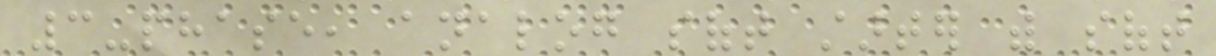3-phase, analog soft starter with soft
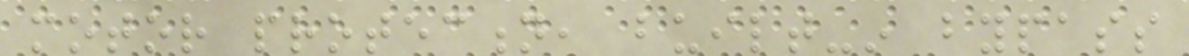motor protection, built-in bypass
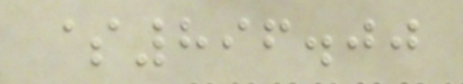$896.00
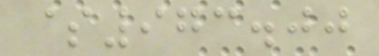$973.00
